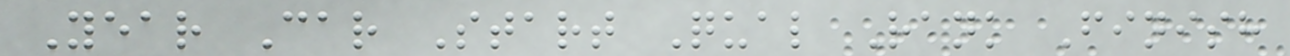Year Car Start Qual Rank Finish
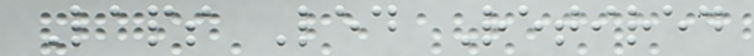Laps Led Retired
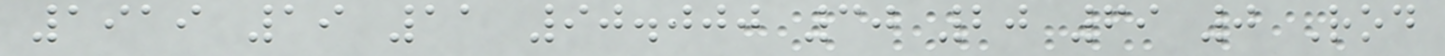1919 19 11 90.000 30 20 69 0 Rod
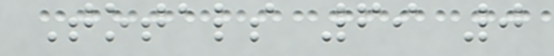Totals 69 0
